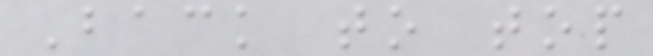Back to top
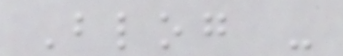Blog -
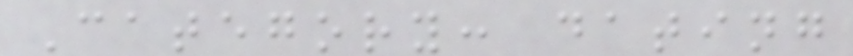Category: dating
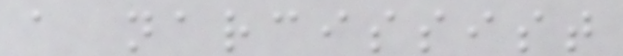a narcissist
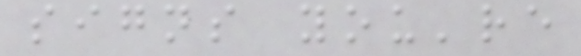signs you're
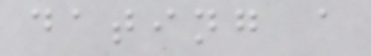dating a
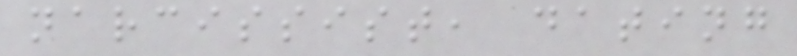narcissist, dating
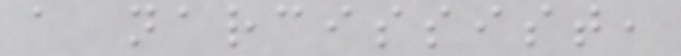a narcissist,
